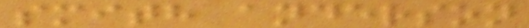smith anderson
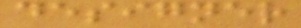designer
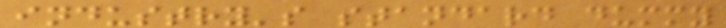industry's standard dummy
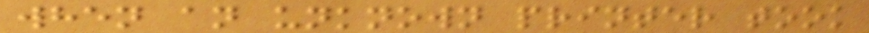when an unknown printer took
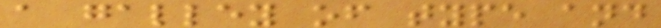a galley of type and
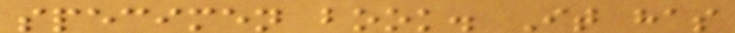specimen book. It has
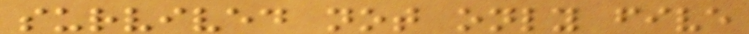survived not only five
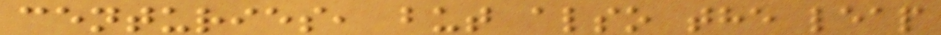centuries, but also the leap
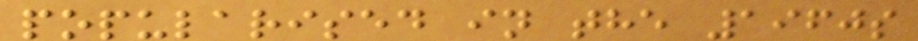popularised in the 1960s
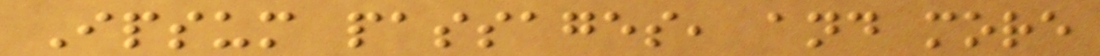Ipsum passages, and more
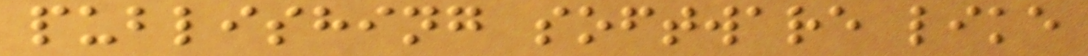publishing software like
